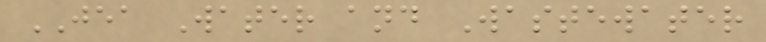JEA Water and Wastewater
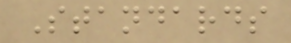Standards
